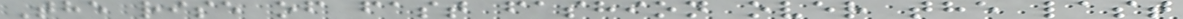The rise of fast fashion over the last
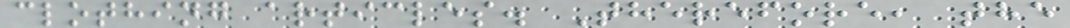clothing articles. Therefore, the
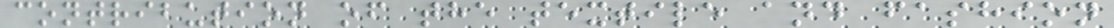contribution of the textile and fashion
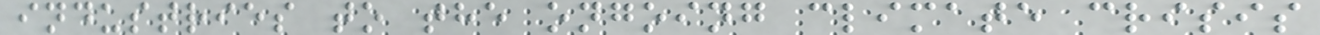industries to the ongoing climate crisis
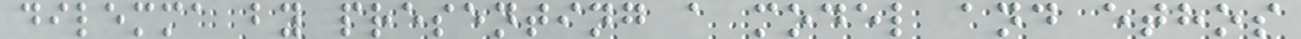dilemma by presenting a model and ethos
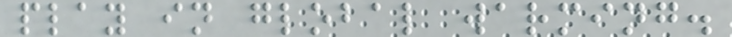play in global warming.
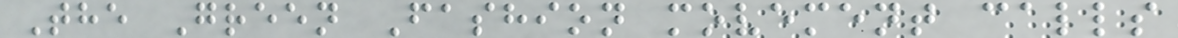The Green Fashion movement calls
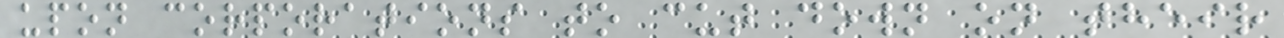upon corporations to cut down on their
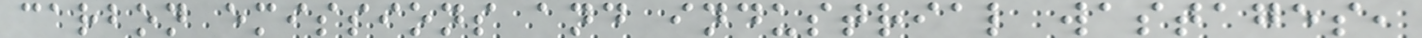carbon emissions and industrial wastages,
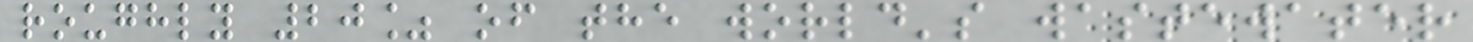roughly 20% of the world's wastewater
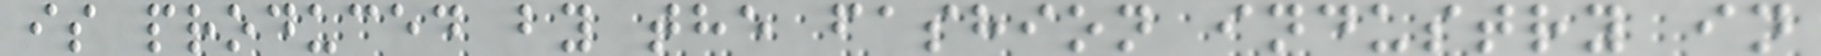is produced by the fashion industry in
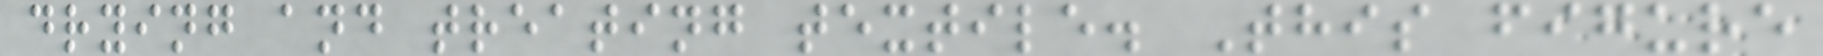drying and treating textile. This figure
